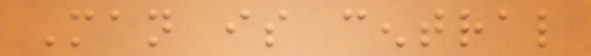Man is central
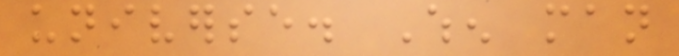universe. When man
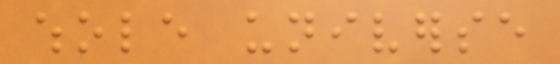whole universe
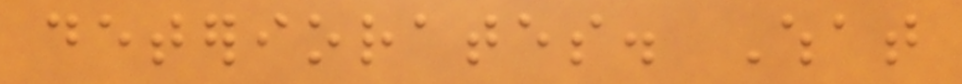deteriorates. What
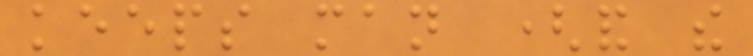keeps man (and the
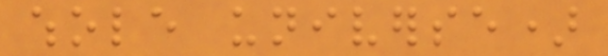whole universe)
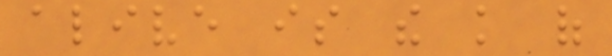alive is the knowledge of
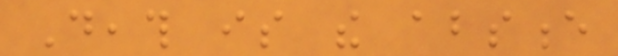Death is the absence
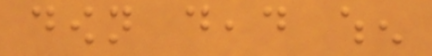down dead when
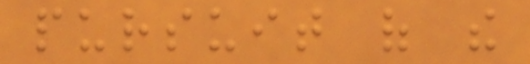pursuit of the
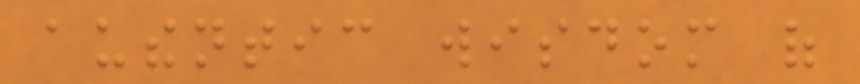authentic wisdom of
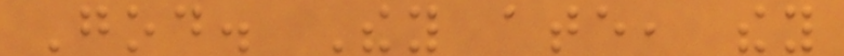God. They ate, they
